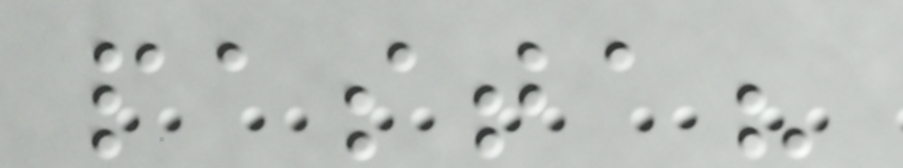pasta?
